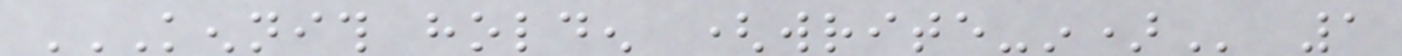KENNITH HOLDEN (WRITE-IN) 1
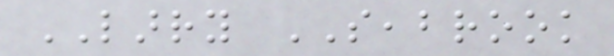LARRY SEABROOK
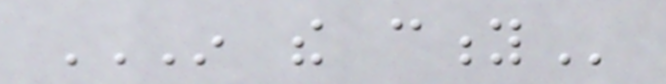IN THE CITY
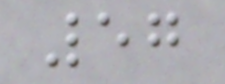57
